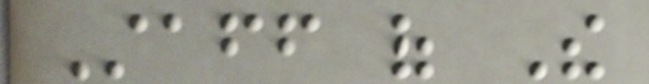Staff of The
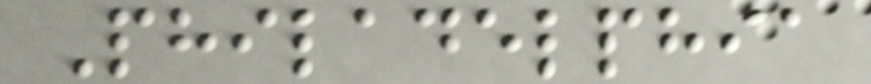Philadelphia
